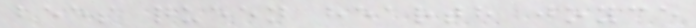bees queen hearth joyce
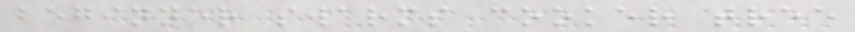beginner swarms cooker tree
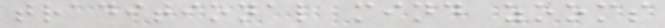traditional mind zooms
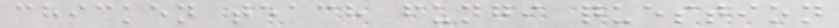chicken teach fungi question
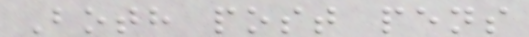Both post pens
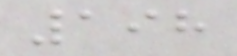198
